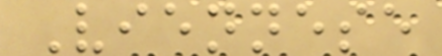Viennese
